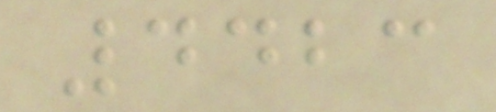4423
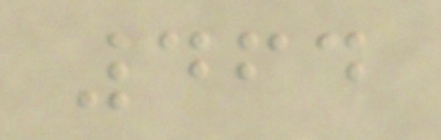464
